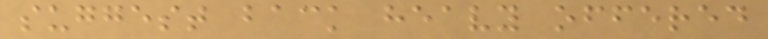suggest back heavy offered
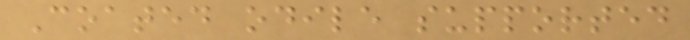Coated odile supported
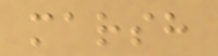marsh
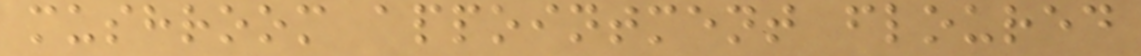mushroom appointment floured
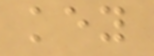key
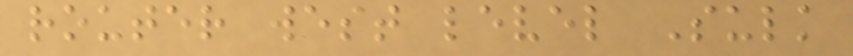router west level Sulk
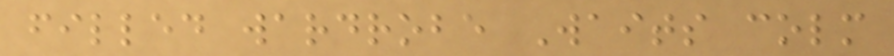filled wardrobe Waits colm
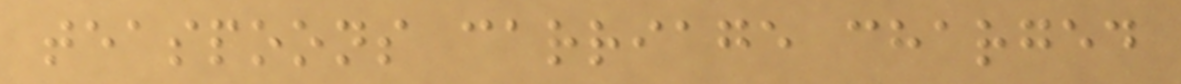teaspoons carriage charged
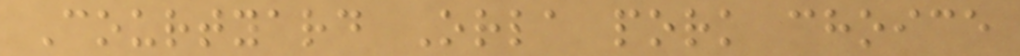Courtyard Orla pork choice
